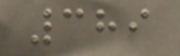389
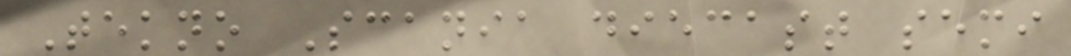Tekno Scania diecast semi
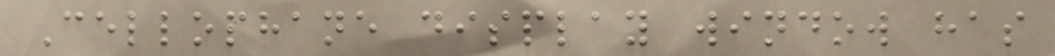Cellophane display window has
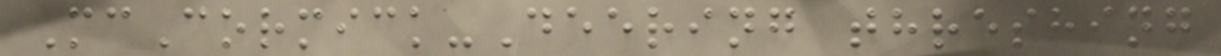McCormick-Deering threshing
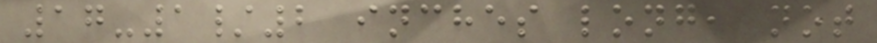17-1/2 inches long, not
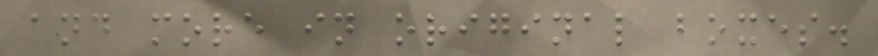and more in original boxes.
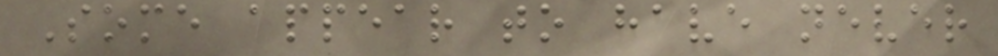Some appear to have never
